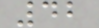42
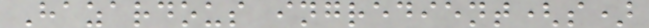Hazardous ingredient(s)
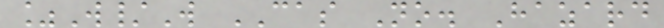%W/W CAS No. Hazard
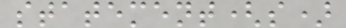statement(s)
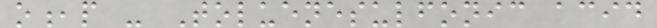o,p - Toluenesulfonic acid
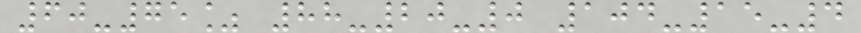60-75% 88-20-0 104-15-4
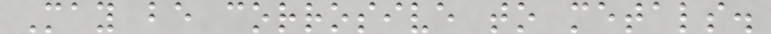May be corrosive to metals.
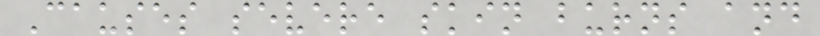Causes severe skin burns and
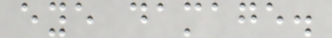eye damage.
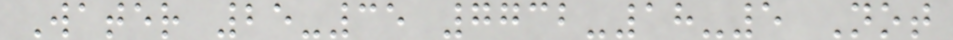Water 25-35 7732-18-5 Not
